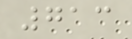713
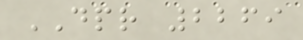DPR 2269
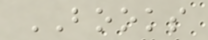BOOKS
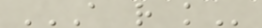A R K
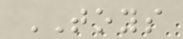TOYS
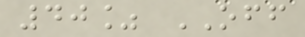40% OFF
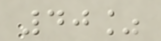40%
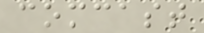comcast
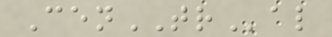CenTRal
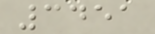3451
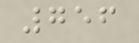756
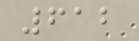612
